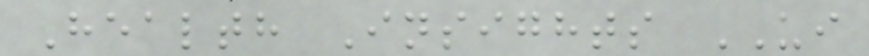Health Insights UI
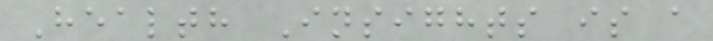Health Insights is a
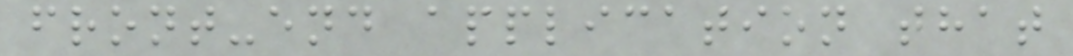front-end application that
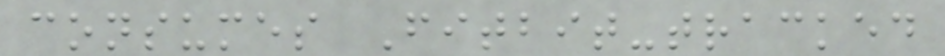consumes Fitbit-tracked
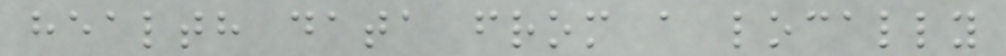health data from a locally
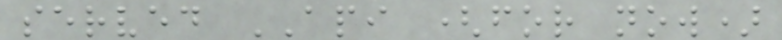served API (for now)
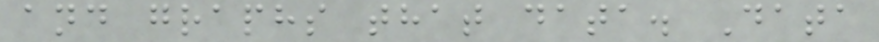and graphs that data. Data
